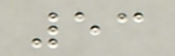53
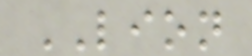LION
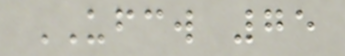UFCW 75
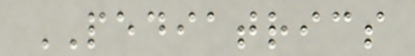PEDIATRICS
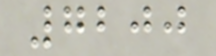7200
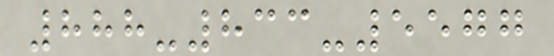888-833-5577
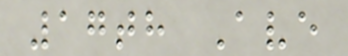17th Ave
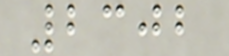2302
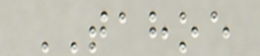TAHOE
